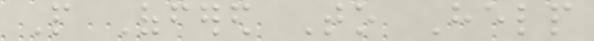People Offered To Help
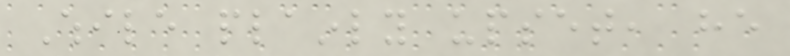While plainly upset, he
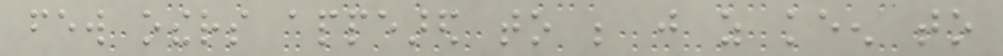few others appeared to be just as keen to
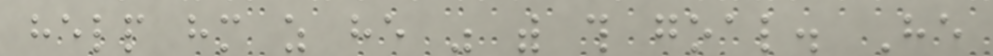help him as he was with this goal. He
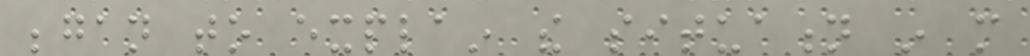began to explain the situation in more
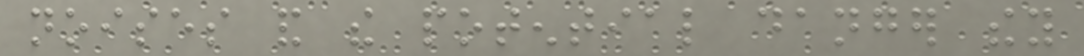noises and the potential danger they
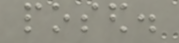posed.
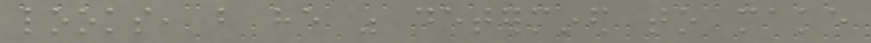looks, but he was determined to make
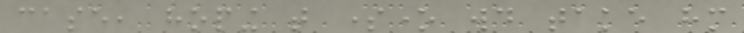case, hoping that someone would take him
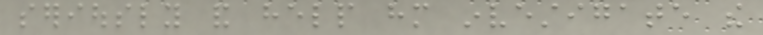seriously and help him investigate the
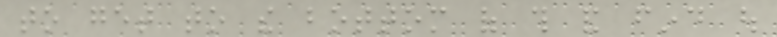to get to the bottom of this and find out
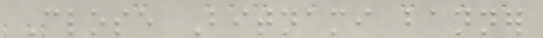Close Bitnami banner
